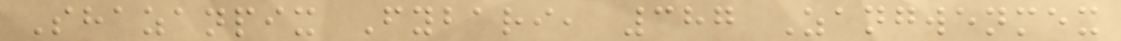Shazanpix Fybari, 387 Zangwenmex
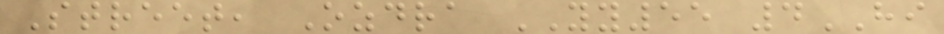Street, Ozdra YY55 4HI
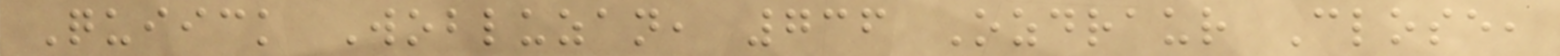Quiick Wobluzan, 736 Ozdraur Close,
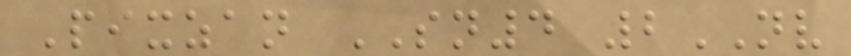Pixzan SN4 2NV
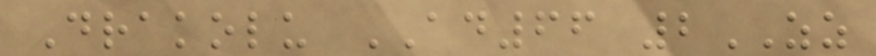Drakolu AD66 2ZZ
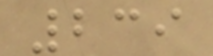239
